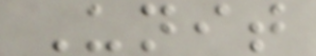Unit
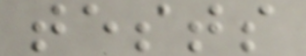tests
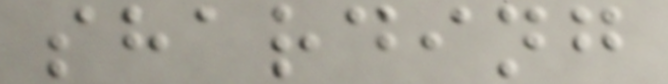sharding
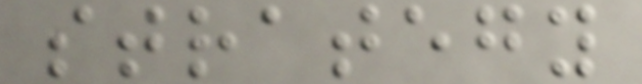strategy
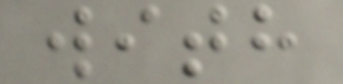with
